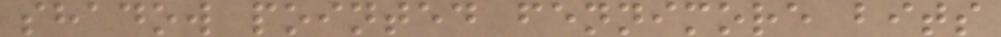shadow pointed fennimore bits
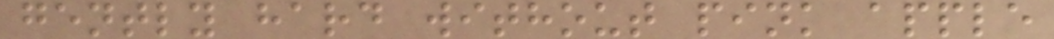gently hard without pink apple
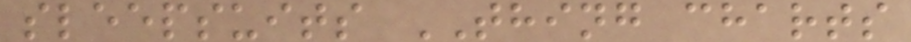sleepsuits THING charts
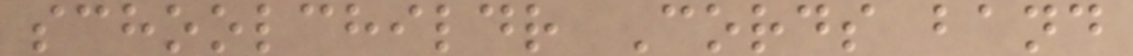schoolchildr Cords band
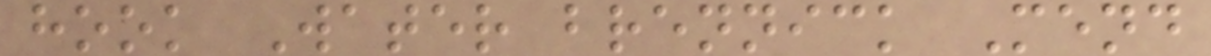hook Water brennick Mend
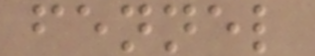fennel
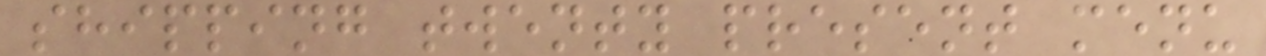shipping twenty present menu
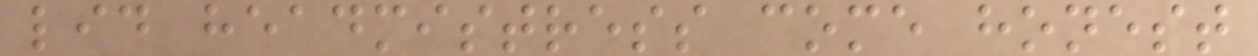lid headmistress come honest
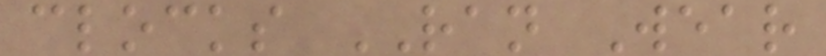clocks RAN Wear
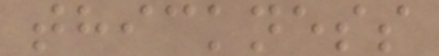thickness
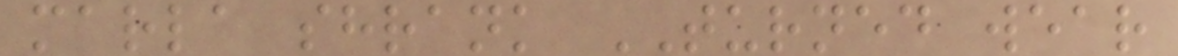marla shrank TURNED wear
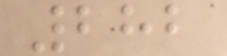282
